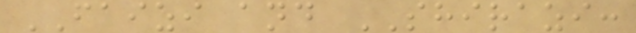FAIZI and SHIRAZI:
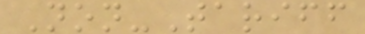Non-Tariff
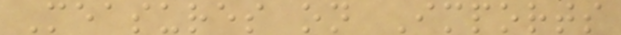Measures on Imports
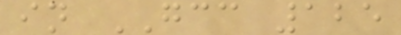in GCC 125
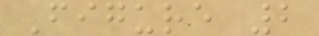Figure 2
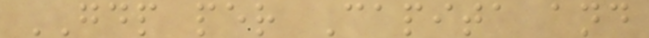GDP per Capita and
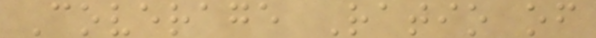Coverage Ratio of
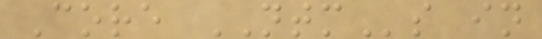Core NTMs in
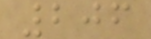206
